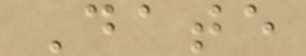Date
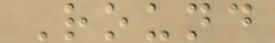Round
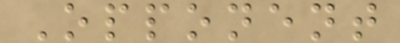Opponent
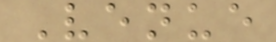Venue
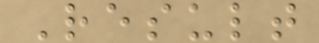Result
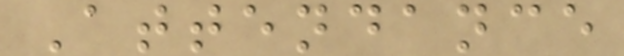Attendance
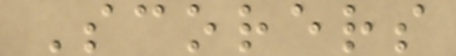Scorers
